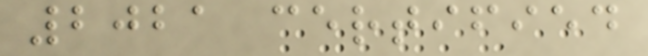2021 certified
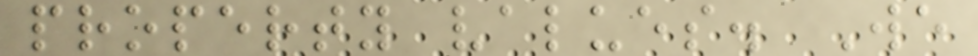property values. We
